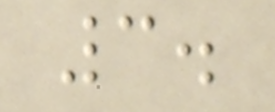3.
